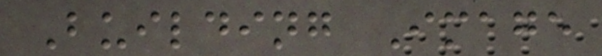Building Image
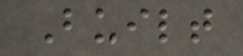Built
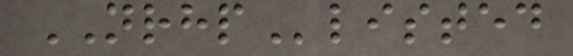NRHPlisted
